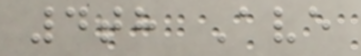4th Ave
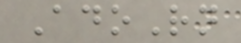AdoRn
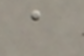a
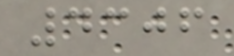4306
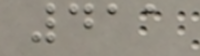411
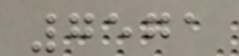7571
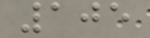105
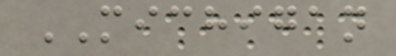MICHIGAN
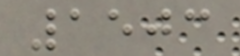1503
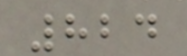824
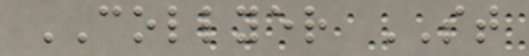COLLYER ST
